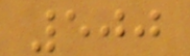500
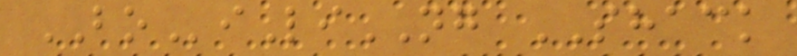BOiLiNG SHACK
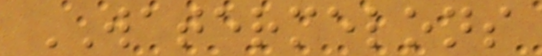WATERMELONS
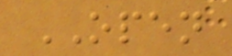OPEN
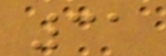31
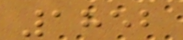1852
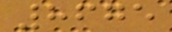8675
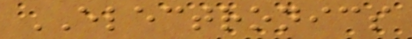ELECTRONICS
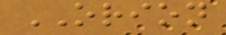ORION
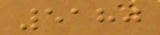5180
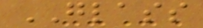GLASS
